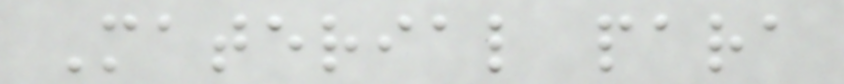Material para
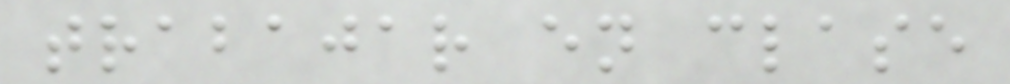trabajar en clase
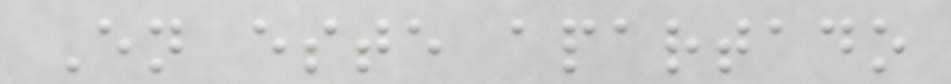En este apartado
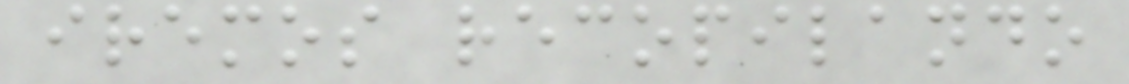iremos recopilando
